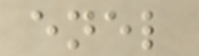enel
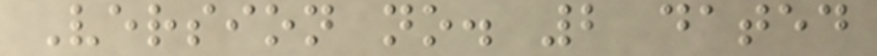Version no. 2 dated
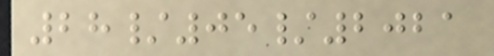28/05/2021
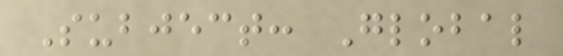Subject: Global
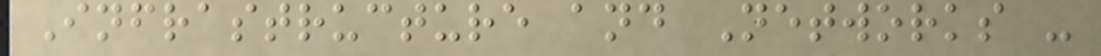Infrastructure and Networks -
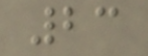23
